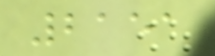2151
